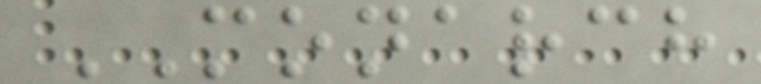MONARCH
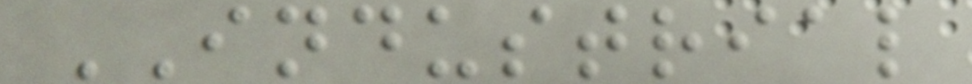INDUSTRIAL
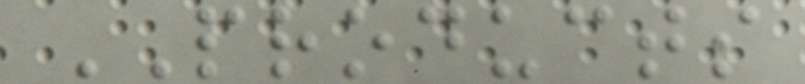PRODUCTS
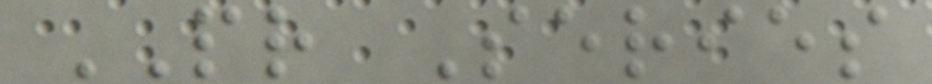PR Series
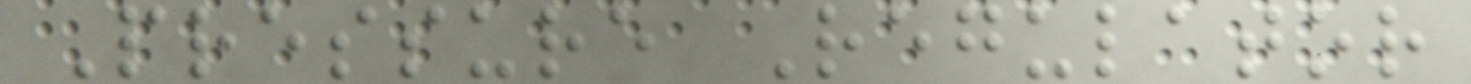Pressure Regulator
